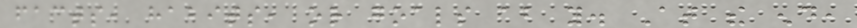facts, habits, or goals about you. At the end,
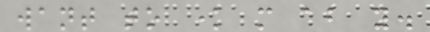want to know more about you.
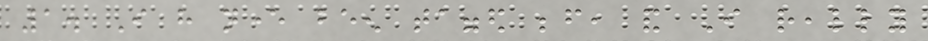1. I have never been tagged before, and I really
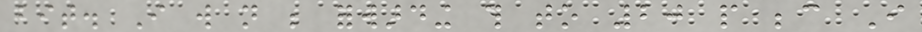bit. I will not be forwarding this to 20 people because I
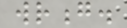wrong.
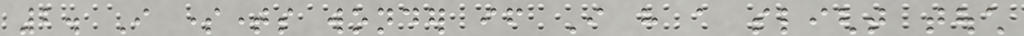2. I sometimes wonder if I have a slight touch
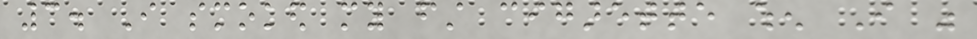3. I smoked my first cigarette when I was
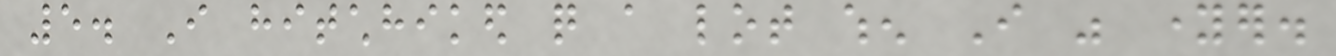5. I hitchhiked quite a lot when I was younger.
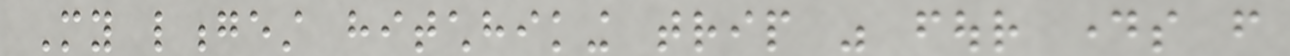My longest hitchhiking trip was four days from
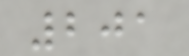201
